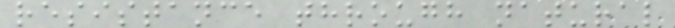resistance through natural
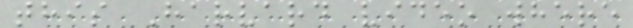this Harvard video where
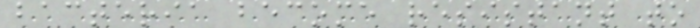bacteria become resistant to
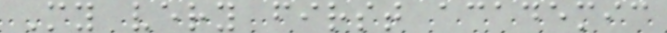My very first academic
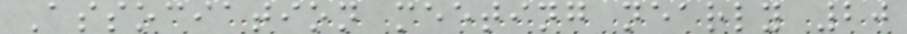Association meeting nearly 20
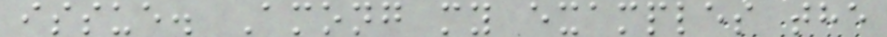issue. Among my examples the
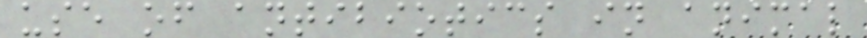use of antibiotics in animal
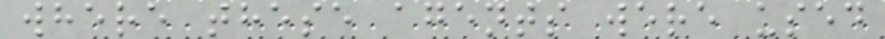where these agents were used
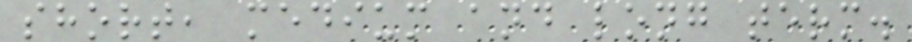short, medium and long term.
